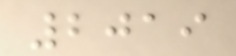2019
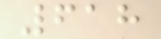618
